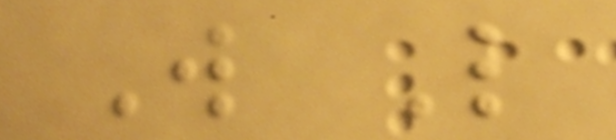W L
